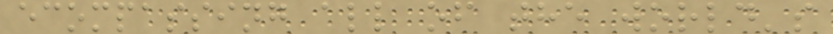ecompassing all of the world's
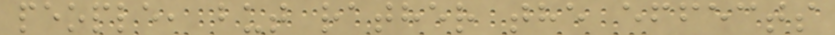people, but rather the effects
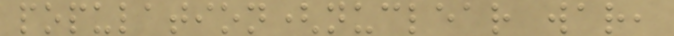population(nuclear war,
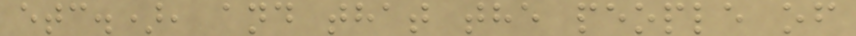etc.), and that the people of
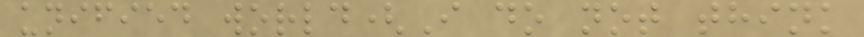unified world(I do not think
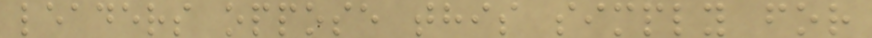leaders oppose this simply for
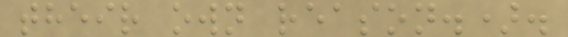their own reason.).
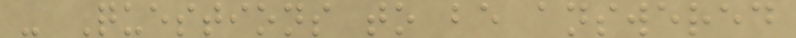- Questions to be answered
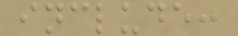include:
